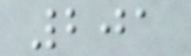201
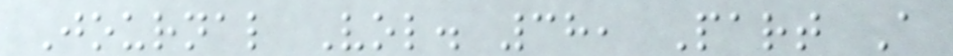Journal Vol. 38, Part A
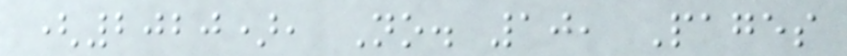(2020), No. 10, Pages
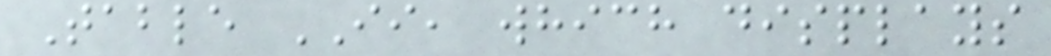Table II, which displays
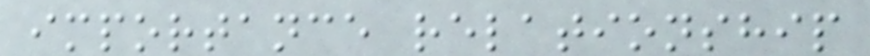importance relationship
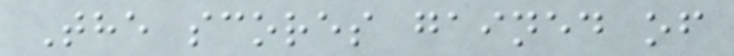The scores gained of
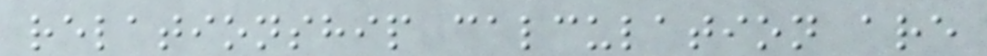relationship calculation are
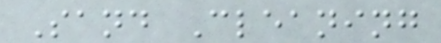Sand Cleaning
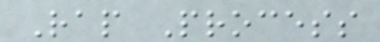Rap Process
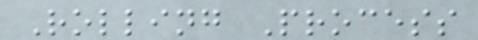Rolling Process
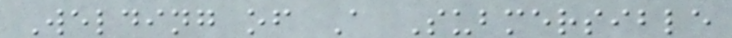Welding of A Submersible
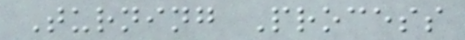Turning Process
